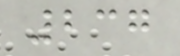237
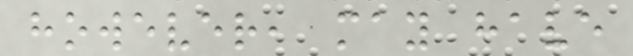however, may have
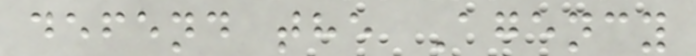defend the Agency
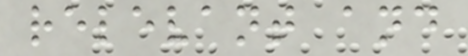relevant and
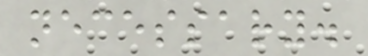necessary.
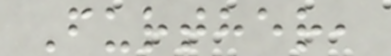Further,
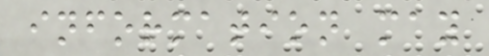information may
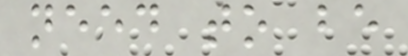need to be
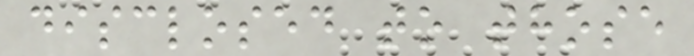disclosed to those
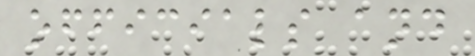officials and
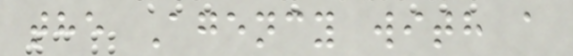the Agency with a
